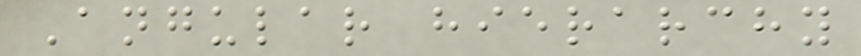Angular hierarchy
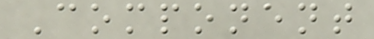Component
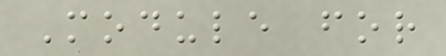Module for
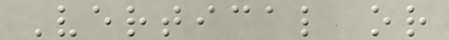Vertical or
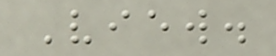View.
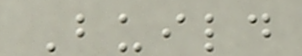Build
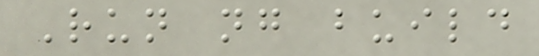Run ng build
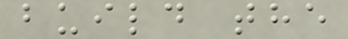build the
